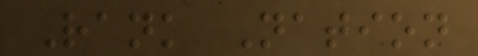Rank Nation
